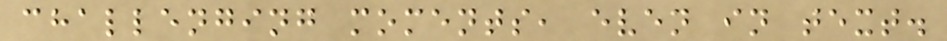challenging moments, even in text.
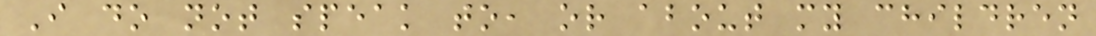I do not speak to, or about my children
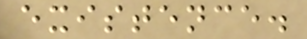existence.
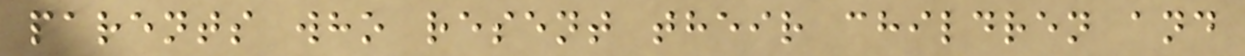parents who resent their children and
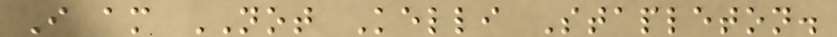I am NOT Kelli Stapleton.
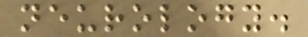neurology.
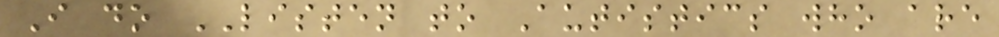I do LISTEN to Autistics who are
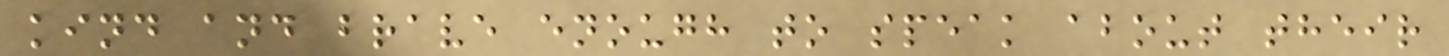kind and brave enough to speak about their
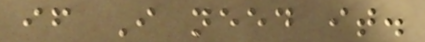if I need it.
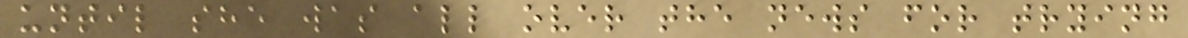until she was all over the news for trying
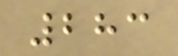283
